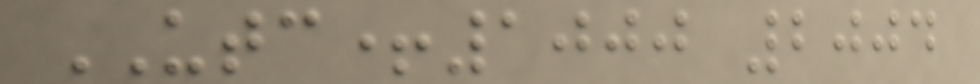UTC+1000 2004
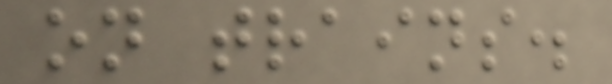on trains.
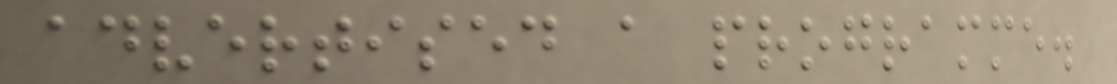advertised a programme.
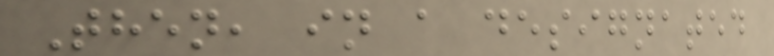Then, in a designated
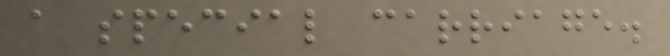a special carriage.
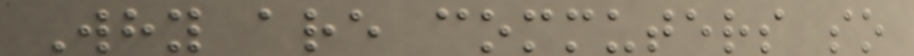Why are commuters so
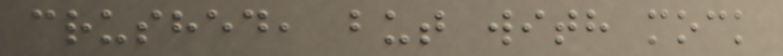crushed, but with mock
